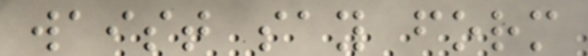waist say form
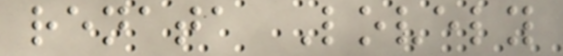renata Lovely
